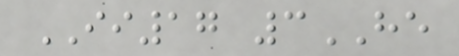II17 3HE
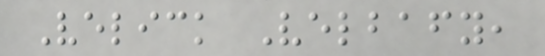Velick Velbafy,
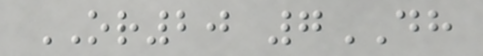OR20 7DH
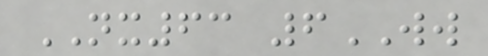NX63 6WW
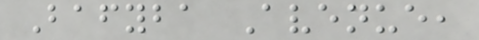Bafyba Avenue,
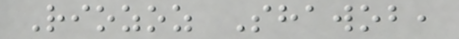Riozoz Shawob,
